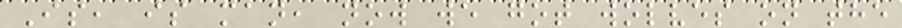Is, is man, now we got wolves on the
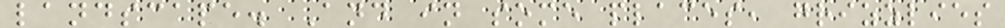landscape. And in some places, grizzlies
